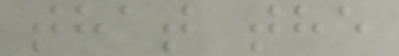that the
